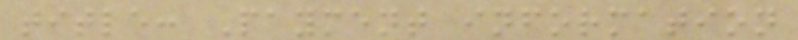title: Payment information
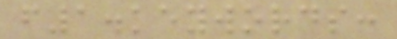f1.keywords:
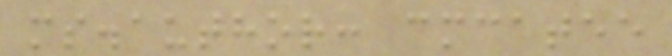ms.author: cmcatee
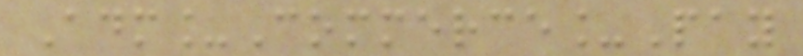Adm_Commerce_Pay
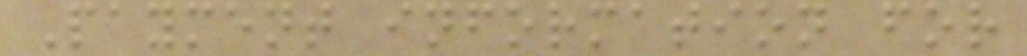Payment information for
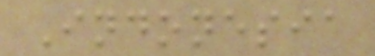Indonesia
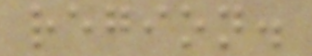region.
